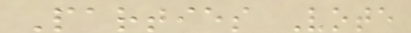Parties Vote
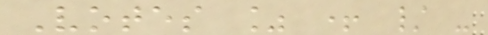Votes % + / -
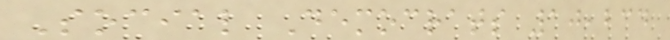Social Democrats 10,234
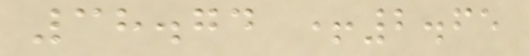38.74 +2.65
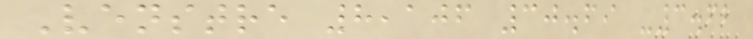Venstre 8,106 30.69 -3.62
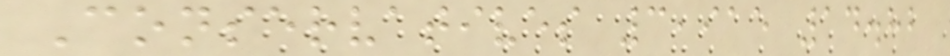Conservatives 3,915 14.82
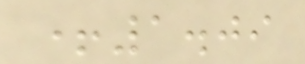+1.09
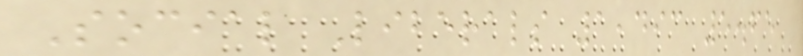Social Liberals 1,493 5.65
